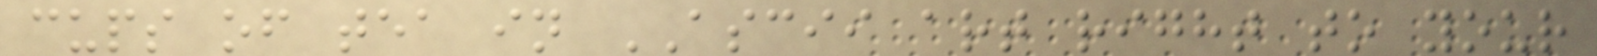cups of tea in ASCII art right to your
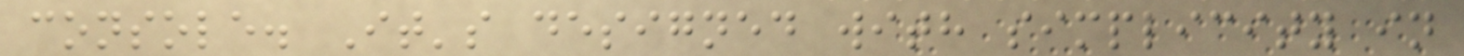console. It's designed with simplicity in
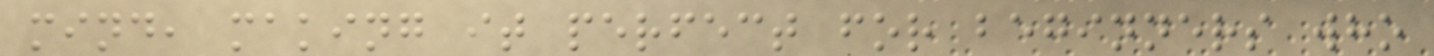mind, making it perfect for beginners who
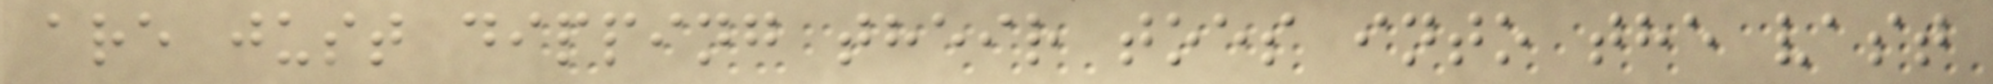are just dipping their toes into the vast
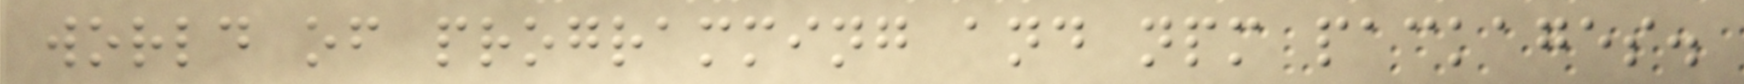world of programming and npm packages.
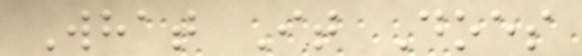What It Does
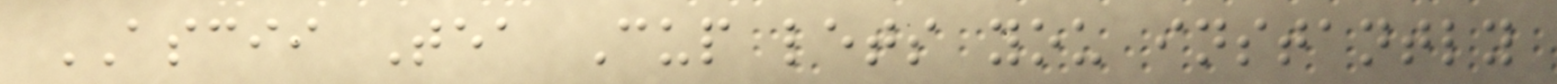ASCII Tea Cup lets you instantly
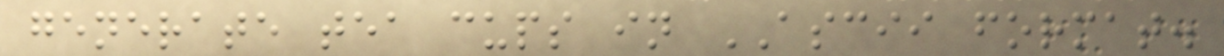generate tea cups in ASCII format.
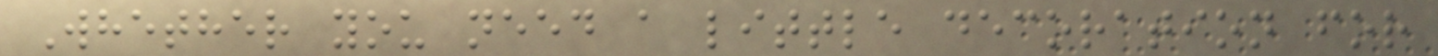Whether you need a little decoration for
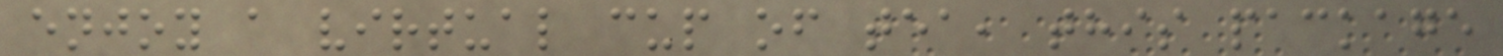enjoy a virtual cup of tea, this package
